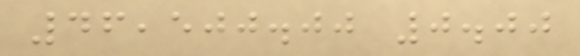46,500.00 0.00
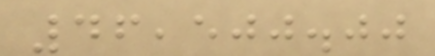46,500.00
